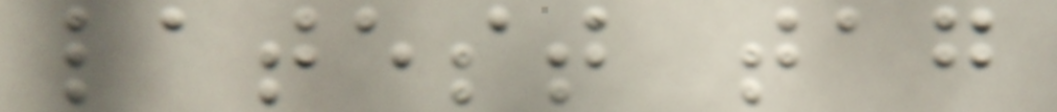latest tag
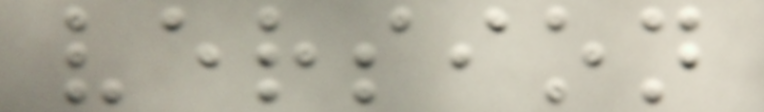version
